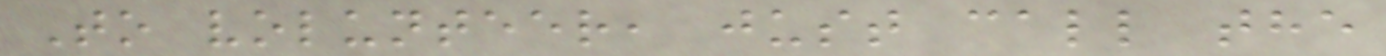To volunteer, just call the
